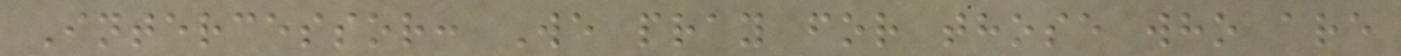Intercessor: We pray for those who are
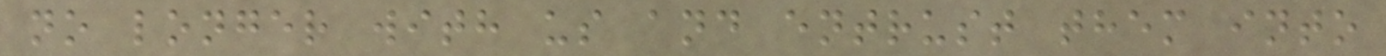no longer with us and entrust them into
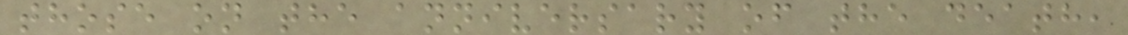those on the anniversary of the death,
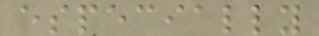especially
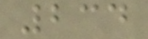234
